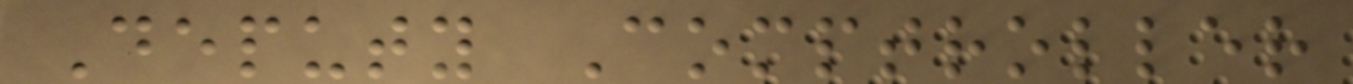Deputy Comptroller
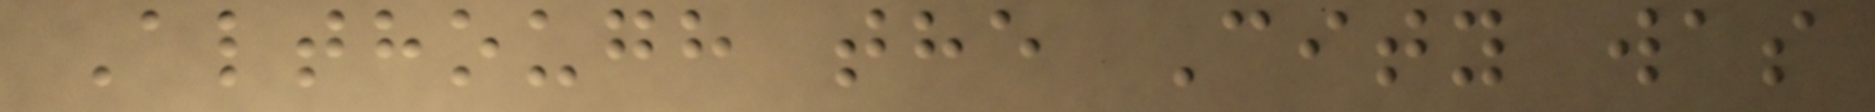Although the City was
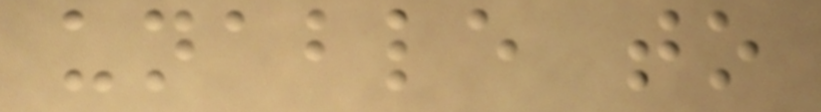unable to
